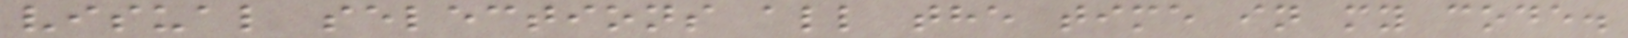visual selections all the time in my code.
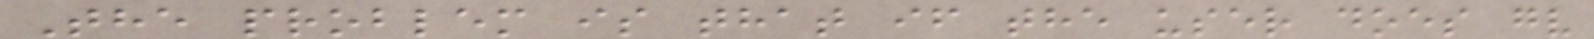The problem is that if the user does gv
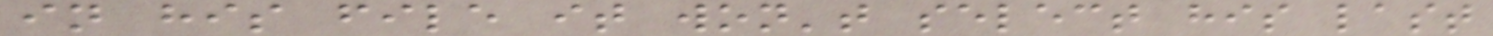in his file it won't select his last
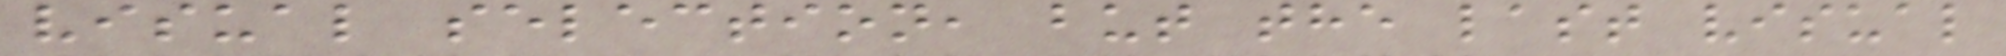visual selection, but the last visual
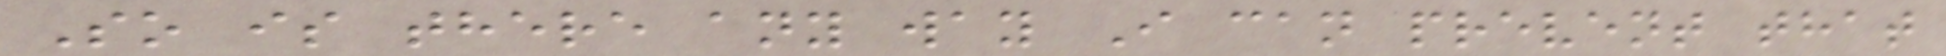So is there any way I can prevent that
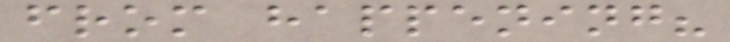from happening?
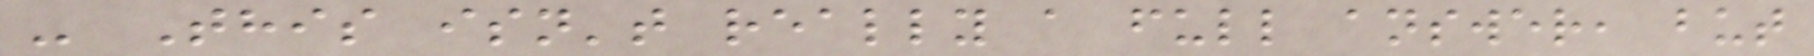- This isn't really a full answer, but
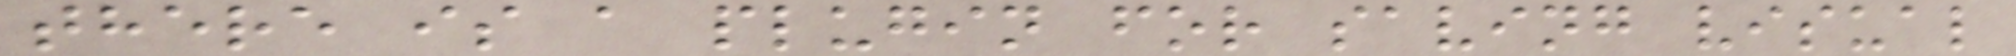there is a plugin for saving visual
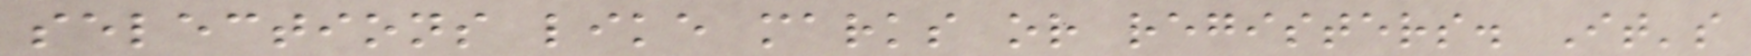selections like marks or registers. It's
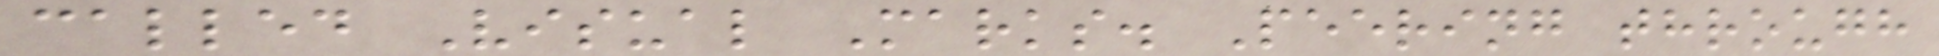called Visual Marks. Peering through
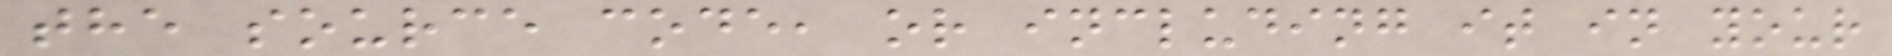the source code, or including it in your
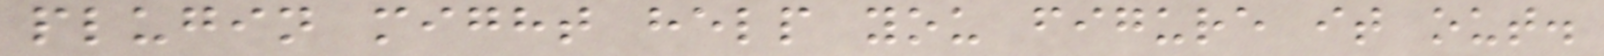plugin might help you figure it out.
